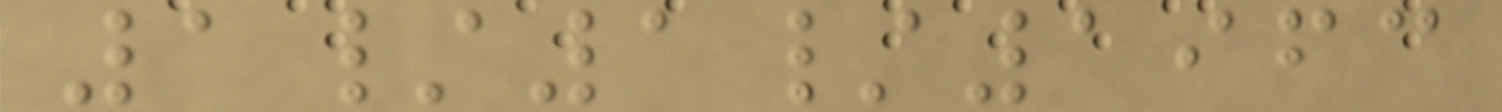1/1/1963
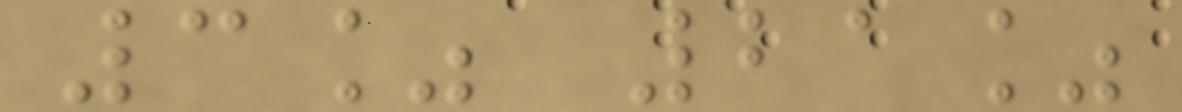3% 21%
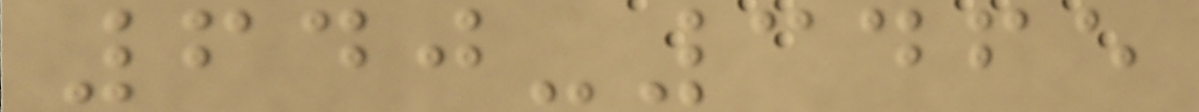640-3465
